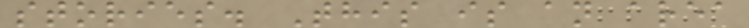stories. This is an area
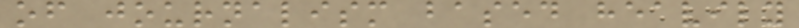of journalism based heavily
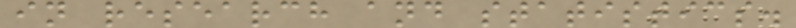in research and statistics.
